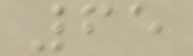65
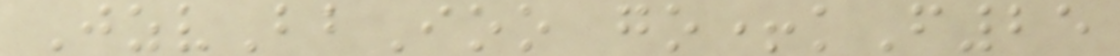JzvBbIoo go+kF25
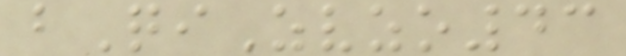bQiZvzo43
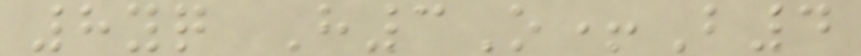8yq H3O+B4
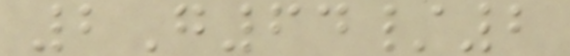2G64/2
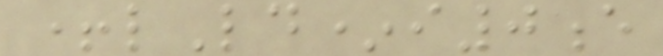+lLd*i0e
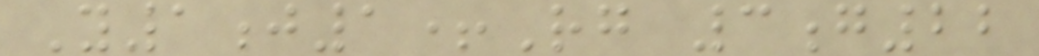Y1j1+Rg 3g22
